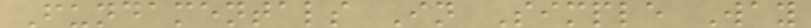Fundamentals In Simple Way
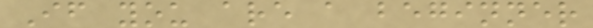If you are a beginner
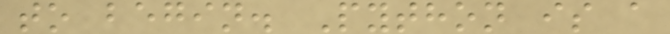to begin. Python is a
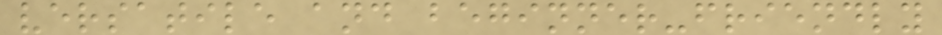versatile and beginner-friendly
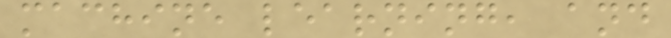machine learning, and
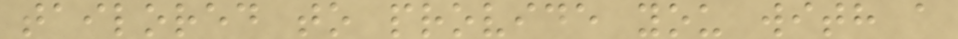tailored to provide you with a
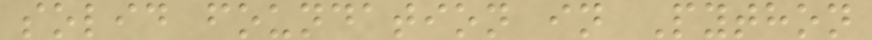solid foundation in Python
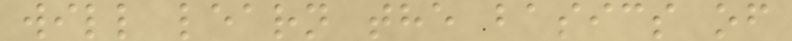will learn the basics of
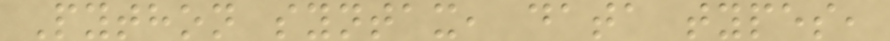Python syntax, data types,
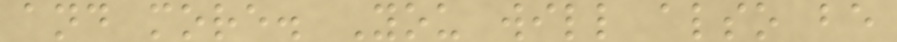and more. You will also be
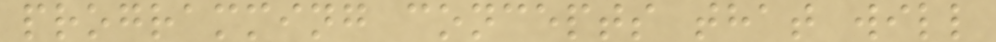programming concepts that will
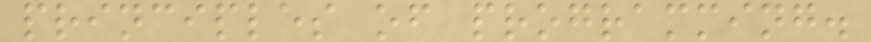principles of programming.
